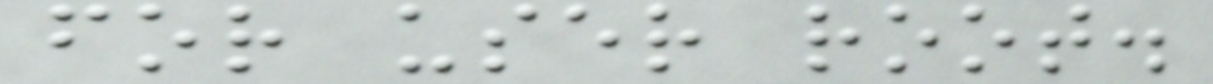for user root.
